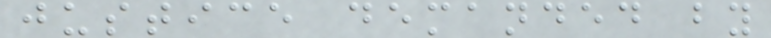justice demanded by
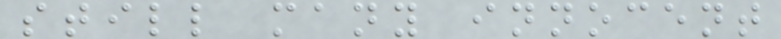still many innocent
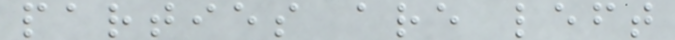parties are left
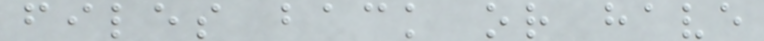files back or have
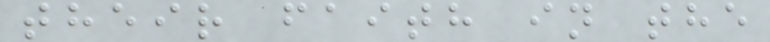their faith in the
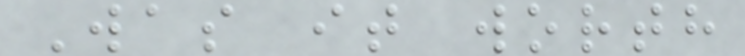Was it worth
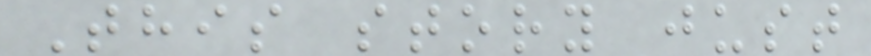This story just
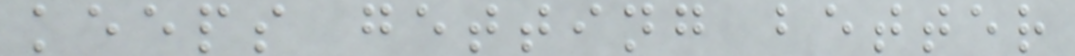keeps getting better
